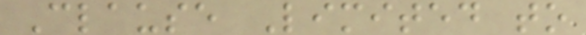Clause Limited to
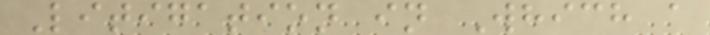Litigation in Which a
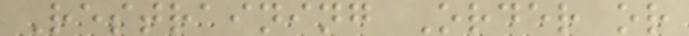Restraining Order or
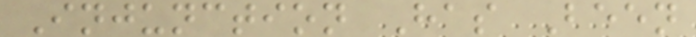Injunction Has Been
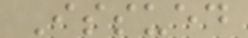Issued
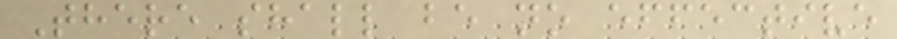There shall be no effective
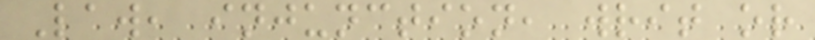Law, injunction, writ or
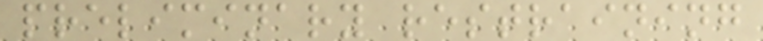preliminary restraining
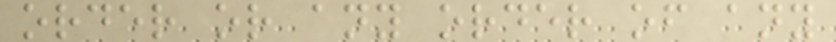order or any order of any
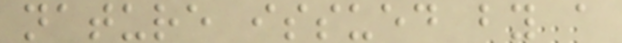nature issued by a
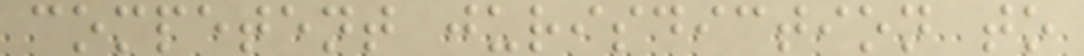competent jurisdiction to
